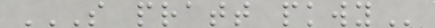S PRATT PKWY
